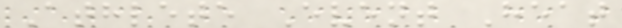Athlete Event Heat
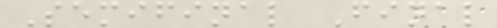Semifinal Final
